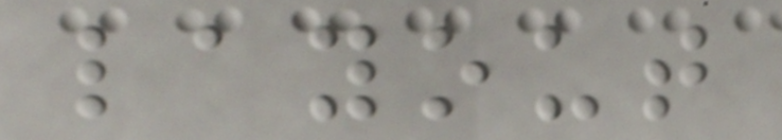layout
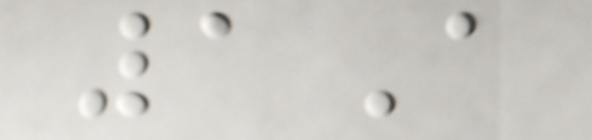1A
